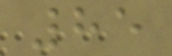85
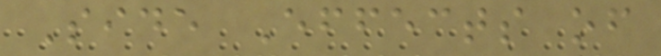Side Effects of
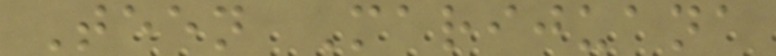Teen Marijuana
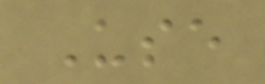Use
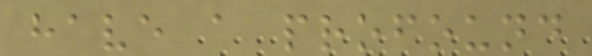have a profound
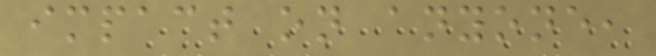impact on anyone,
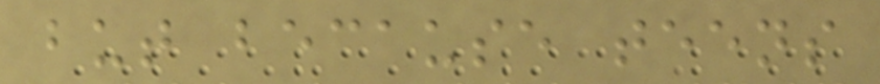but because teens
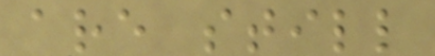are still
